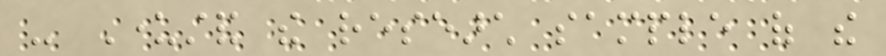- Understand the research sample of the
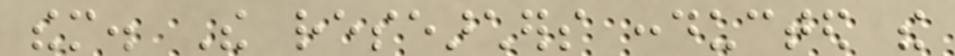them. The researchers conducted the
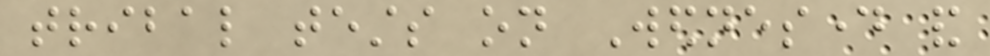tribal tests on Wednesday and
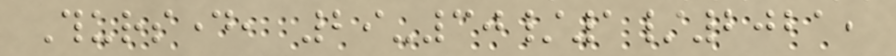Thursday, 29-30/1/2021,
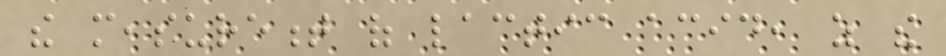the measurement of lactic acid, as the
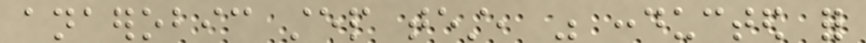anaerobic step test, was conducted for
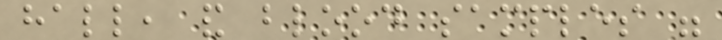hall, and blood samples were
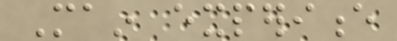Main experience
